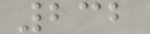232
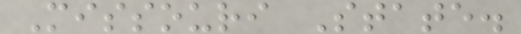Missouri State.
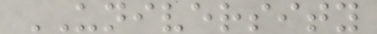UNIVERSITY
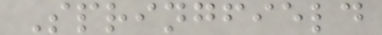Springfield
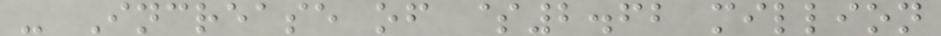- Increase of $2.62 million
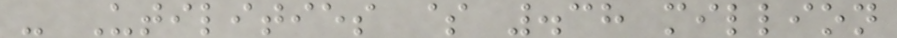- Utilities $ .38 million
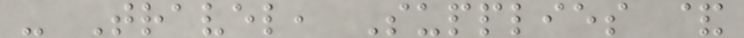- Travel, Supplies &
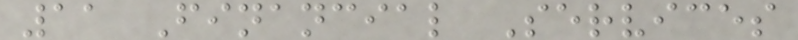11 Financial Services
